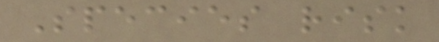Species risk
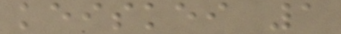keiskei 1
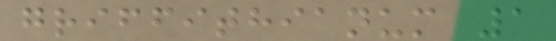griffithianum 1
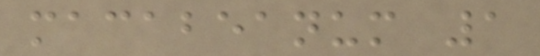macabeanum 1
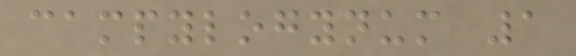campylogynum 1
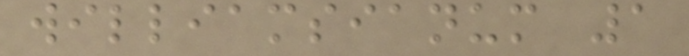williamsianum 1
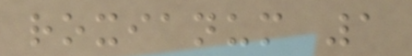roxianum 1
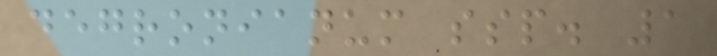degronianum ssp. 1
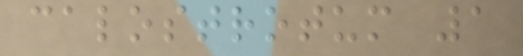calostrotum 1
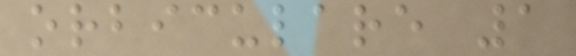orbiculare 1
